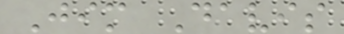Jim Davis
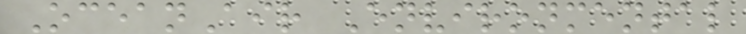OceanAir Environmental
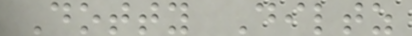Dotty Diltz
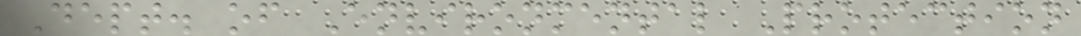Dept. of Environmental Protection
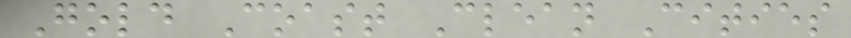Gold Coast Clean Cities
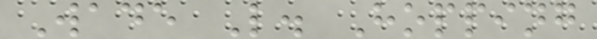Wade L. Hopping
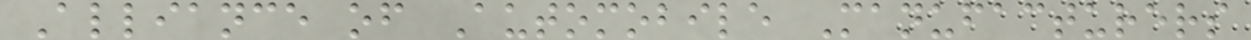Alliance of Automobile Manufacturers
